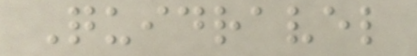Quidravel
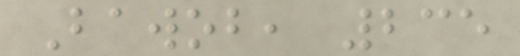Bawob, 235
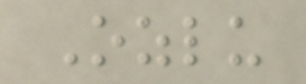Ozlu
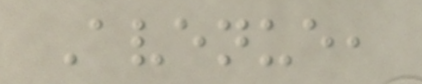Avenue,
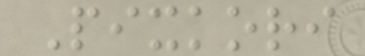Pixkori
